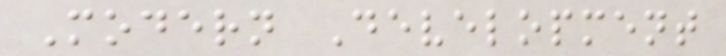Modern Development
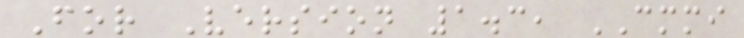For Version 1.3, CMMI
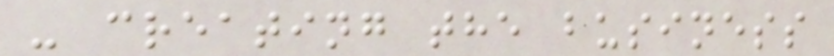- creating the business
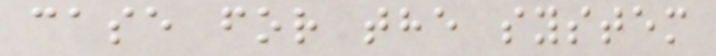case for the system
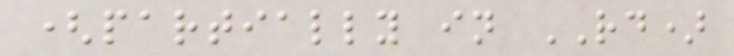(partially in RD)
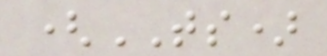(TS)
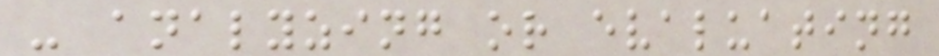- analyzing or evaluating
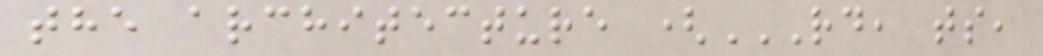the architecture (RD, TS,
